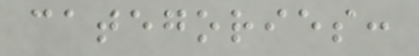categories:
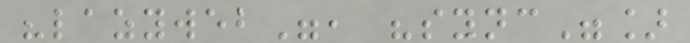"lazyweb", "sync"]
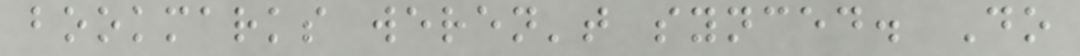bookmarks weren't synced. Do
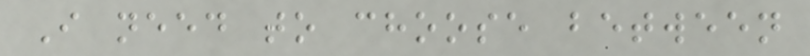I need to choose between
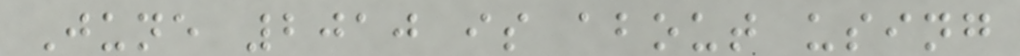June 2010 is about using
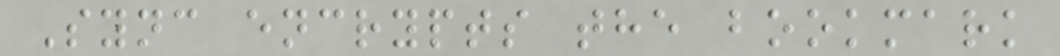Sync encrypts the bookmark
